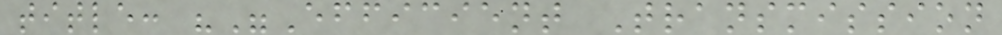title: ""Efficient Transmission
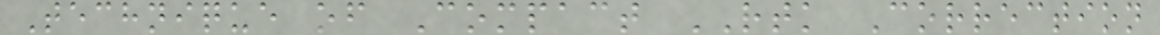Technique of Compact RTK Correction
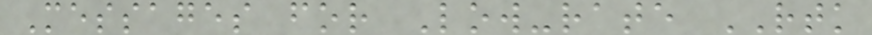Messages for Low-rate RTK
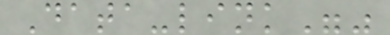Data-link""
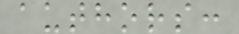authors:
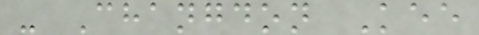- Changdon Kee
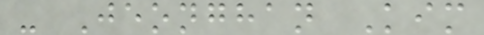- Jeonghan Kim
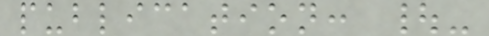publication: |-
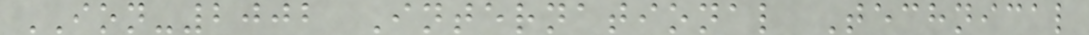ION-2002 International Technical
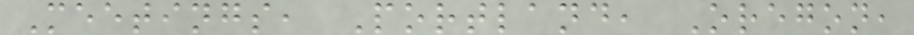Meetings, Portland, Oregon,
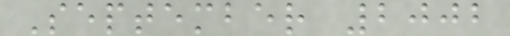September 2002
